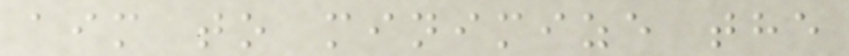aim to minimize the
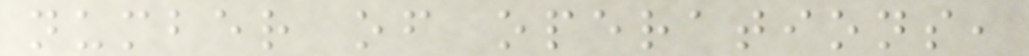number of operations,
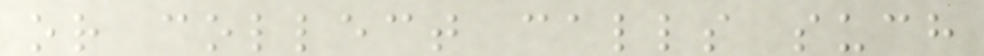or collect calls such
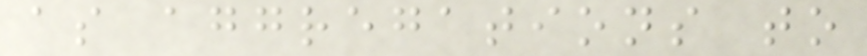as aggregations to
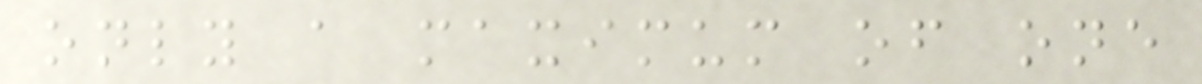only a maximum of one
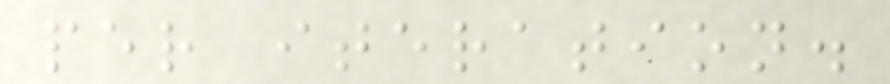per iteration.
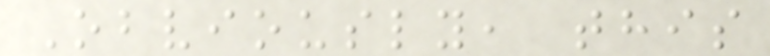Obviously, this
